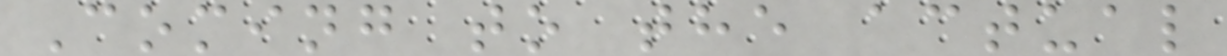Coming to the actual
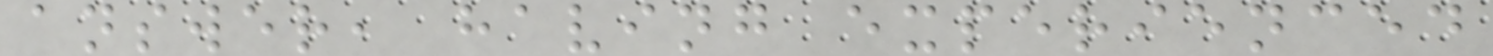answer, having experienced
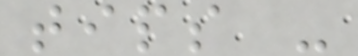tips -
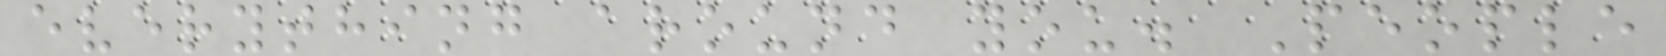everything around you. People
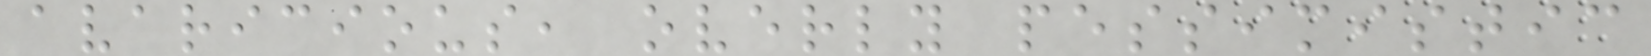avaricious, overly pessimistic
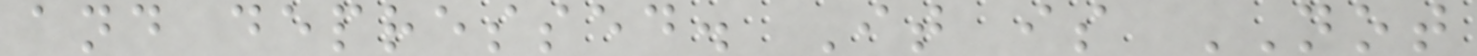and depressed. It is NOT
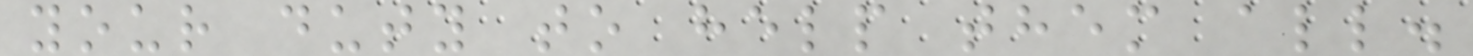your duty to help them all.
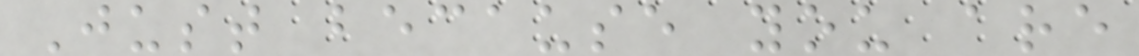Just because you are
